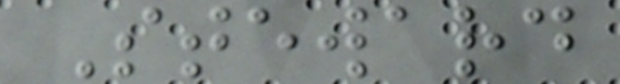Steward
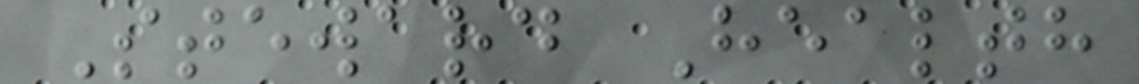Steward Health
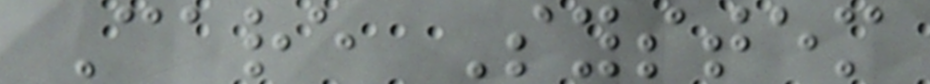Care System
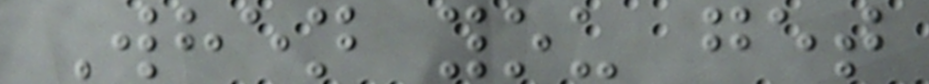When you get
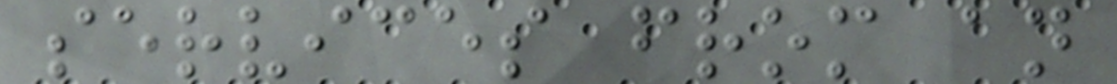services from an
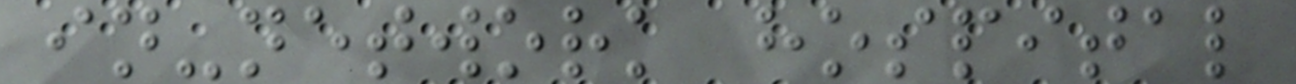in-network hospital
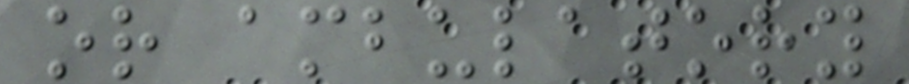or ambulatory
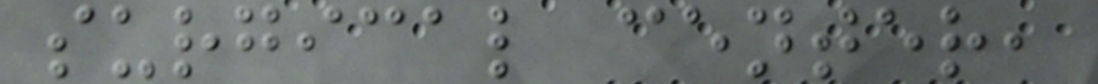surgical center,
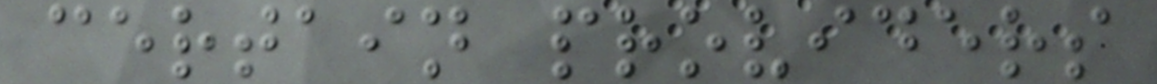certain providers
